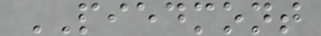PIEDMONT
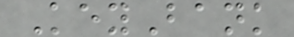KeyBank
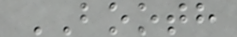BOOTH
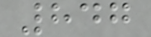847
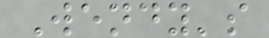Wendy's
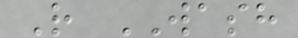R WASH
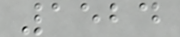1524
